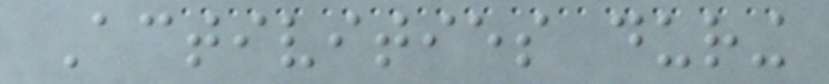Activities during
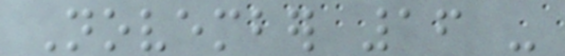November 16 -
